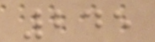245
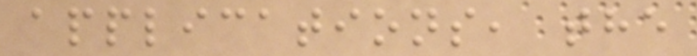applications, the
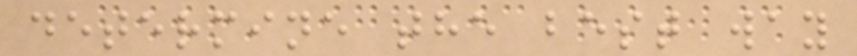determine the best way
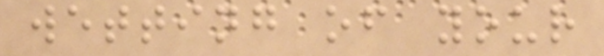wetting of your
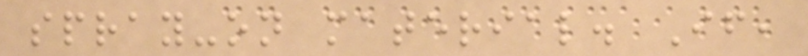spray-on material. If,
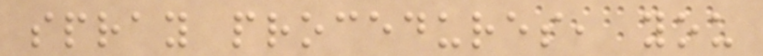spray procedures, you
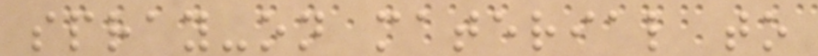spray-on material to
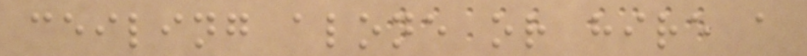ceiling alone or hire a
